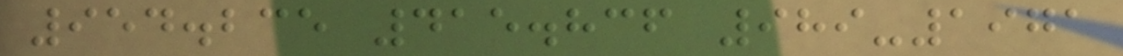954.235 415.836 989-1971
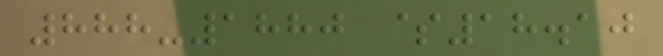888-1880 $18.10
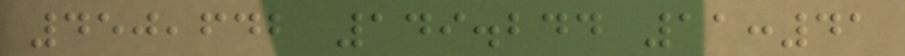450,642 149.244 11:41
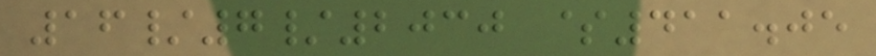16/7/2030 $411.05
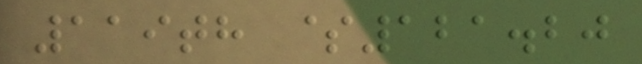119th $121.20
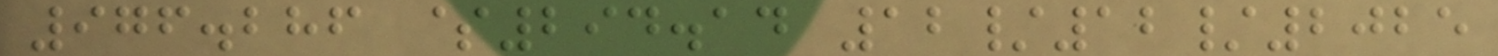976.286 $294.14 12/12/2025
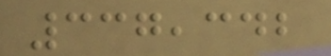337,342
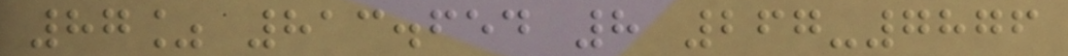87% 813.654 8 267-7876
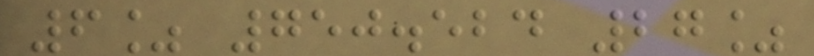6% 750.524 27%
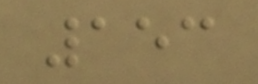153
